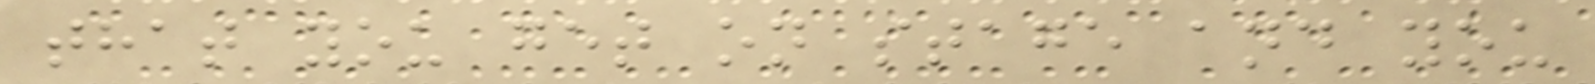that you get on stage and you
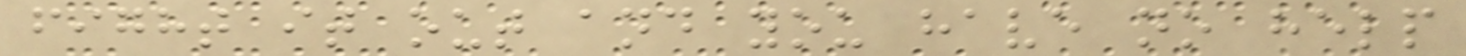fight it out and you have no help
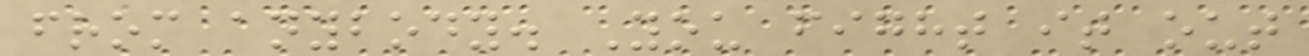from anybody. You fight it out
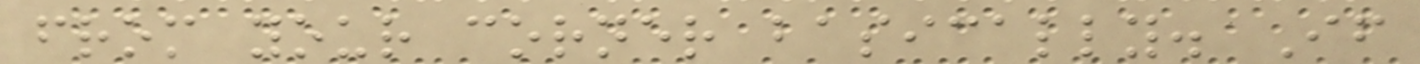from your corner basically. If
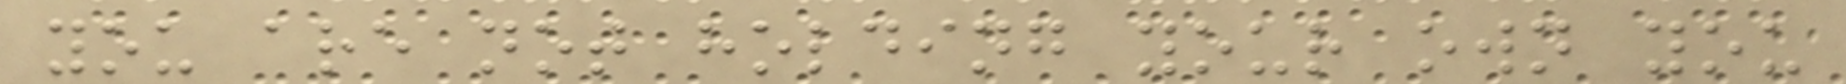you are not holding your own you
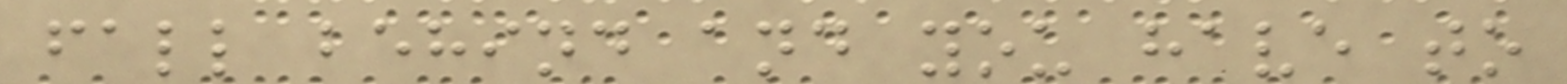fall behind and you have to
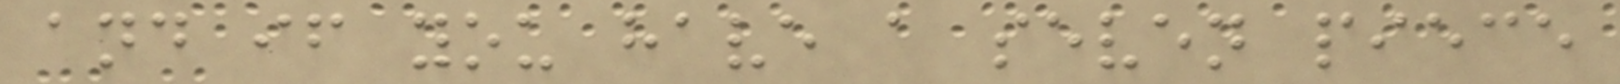and if you have a seven piece
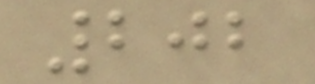202
